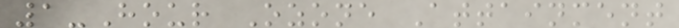1-Hour Ozone Attainment
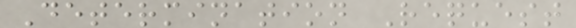Determination Request
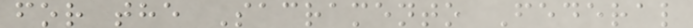for the Sacramento Federal
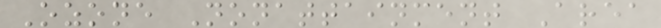Ozone Nonattainment Area
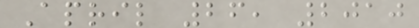April 26, 2010
